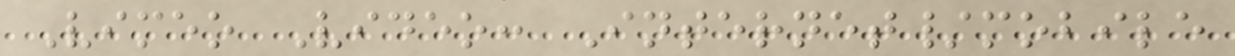Vimeo Video: Internet/mobile
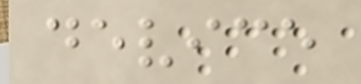device
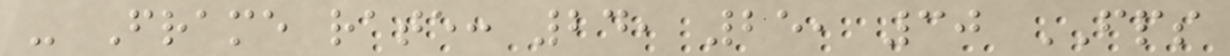- Frame rate: 24, 25, 30 FPS
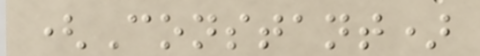(Constant)
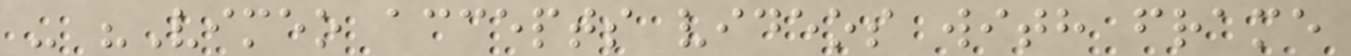- "Vimeo accepts videos with frame
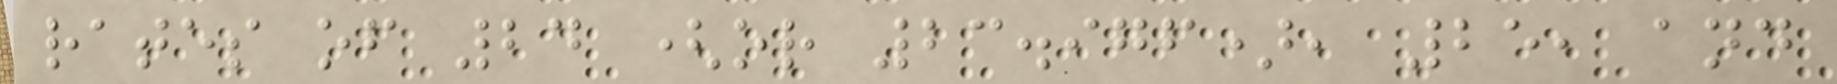rates of 24 (or 23.976), 25, and
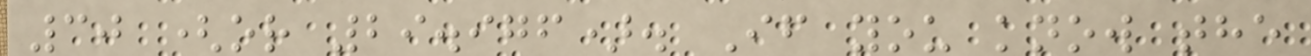30 (or 29.976). If you know the
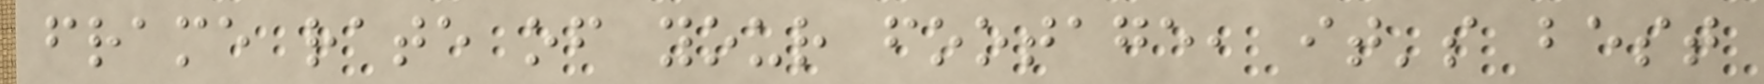frame rate of your footage, it's best
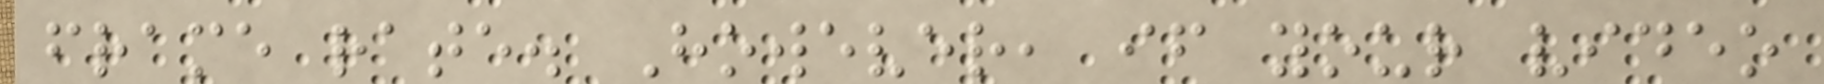frame rate. However, if your video
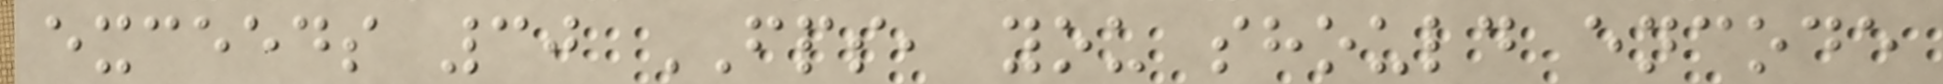exceeds 30 FPS, you should encode
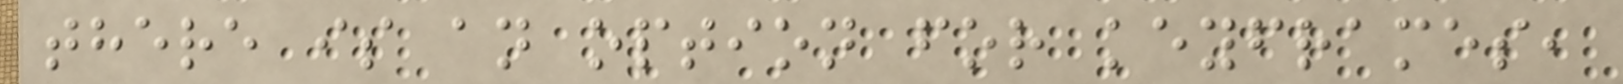there is an option for keyframes,
